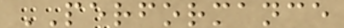PERFORMANCE
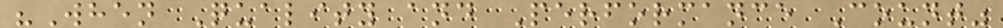"When Quality and Performance Count"
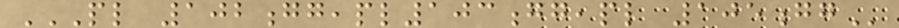PL 102GG,PL103GG,PL 105GG
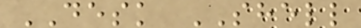DESK SHELL
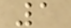1
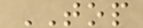TOP
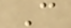C
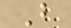B
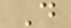D
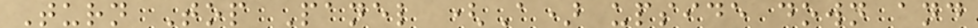Turn Top Panel (A) upside down and
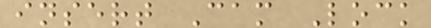insert Cam Lock
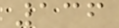136
